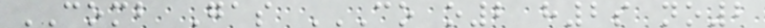COMB Gas CO O2 H2S NO2
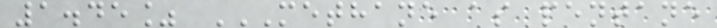1.45% METHANE AS PENTANE
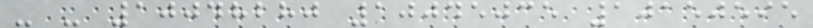- - 10048280 10045035 10150595
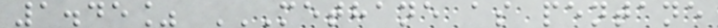1.45% METHANE AS PENTANE
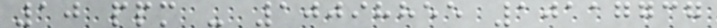10 ppm - 10098855 10117737
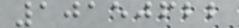10150622
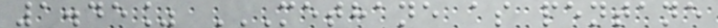1.45% METHANE AS PENTANE
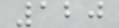120
